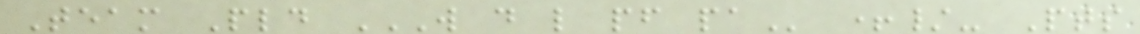Team Pld W D L PF PA +/- Pts
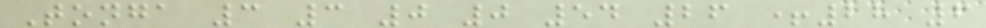Tonga 3 3 0 0 54 26 +28 6
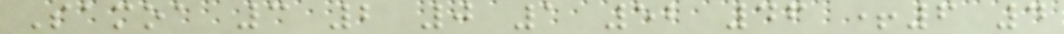Samoa 3 2 0 1 52 46 +6 4
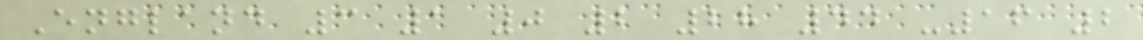England 3 1 0 2 28 44 -16 2
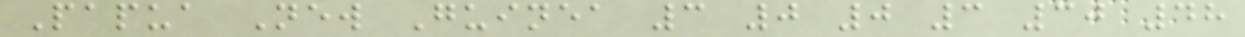Papua New Guinea 3 0 0 3 30 48
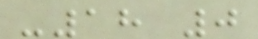-18 0
